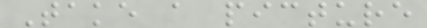Take a picture
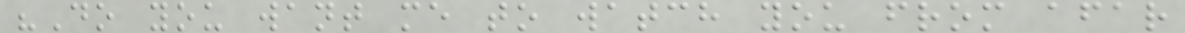"Do you want me to watch you from afar
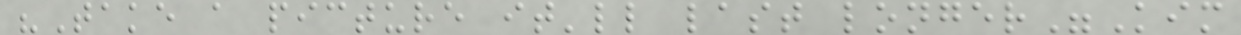"Take a picture it'll last longer"Kim
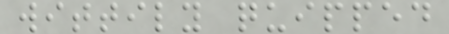wittily quipped
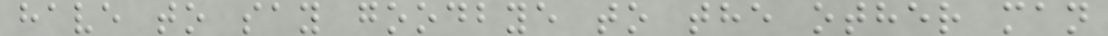have to say goodbye to the other man
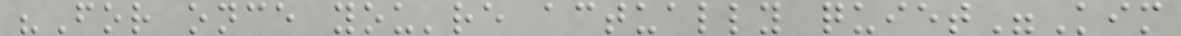"For once you're actually quiet"Kim
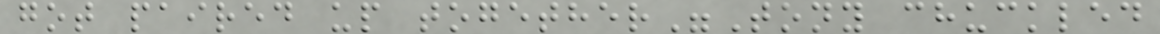got paired up together"Tony chuckled
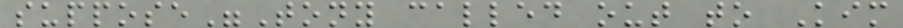suppose"Tony called out to Kim
